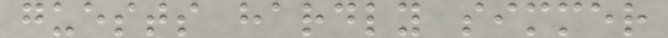guests hardly simmer
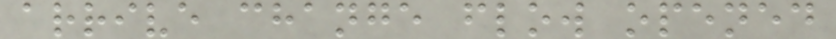arrive change flow opened
